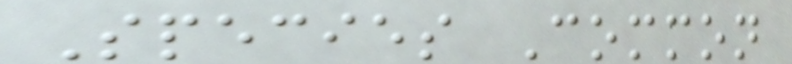Species Common
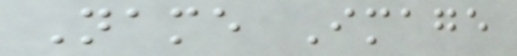Name Image
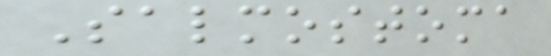Salmostoma
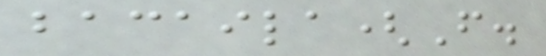bacaila(F.
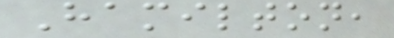Hamilton,
